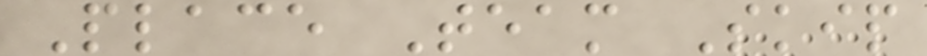Place Team Skip
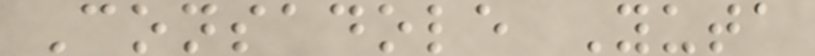Consadole Yuta
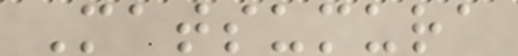Matsumura
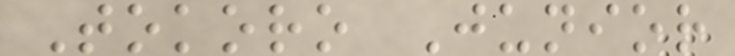Tokoro Junior
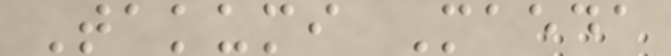Takumi Maeda
